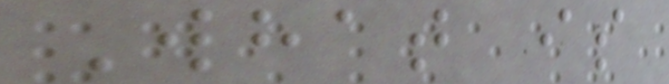What is
